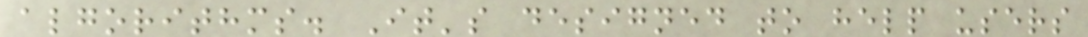algorithms. It's designed to help users
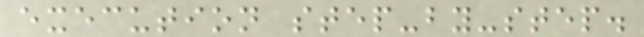execution step-by-step.
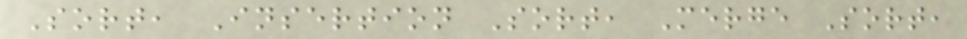Sort, Insertion Sort, Merge Sort,
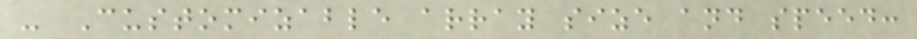- Customizable array size and speed:
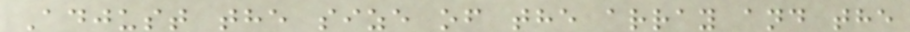Adjust the size of the array and the
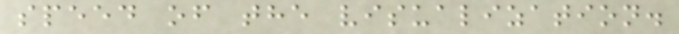speed of the visualization.
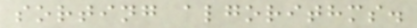sorting algorithms.
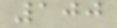100
